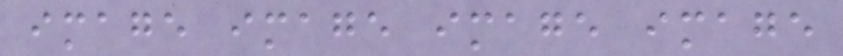image image image image
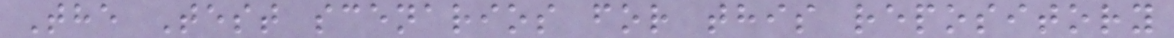The Test scenarios for this repository
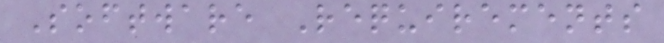Software Requirements
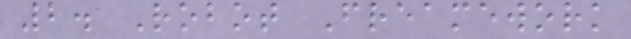2. Robot Freamework
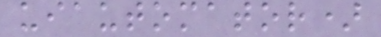uiautomator)
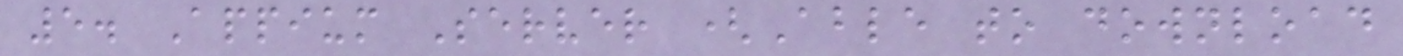5. Appium Server (Able to download
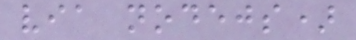via nodejs)
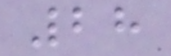28
